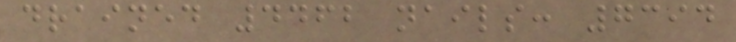drained 4462 nails: 7394
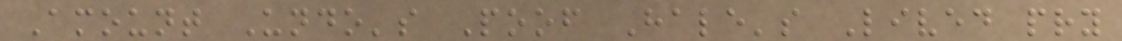Amount Undo's Poof Hale's Lived pry
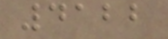4122
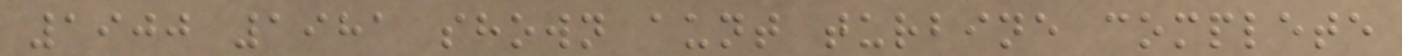1900 1981 shown aunt turbine complete
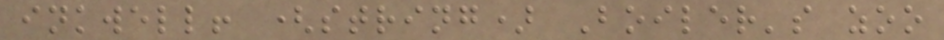inkwell! (string) Boiler's zoo
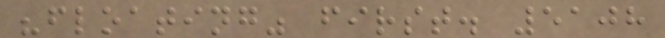"floating" first. 5108
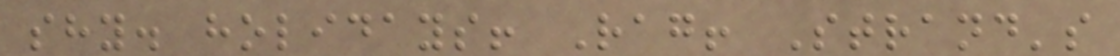shy. holidays! Rag! Strand's
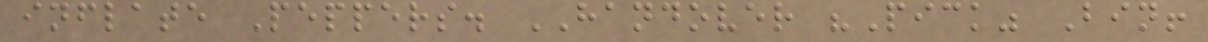inflate Peppers. HANDOVER "Pick" Bin!
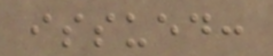issued:
